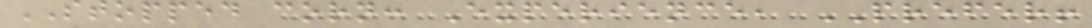STOPPED corn: Experience, PREFER!
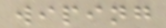wiping
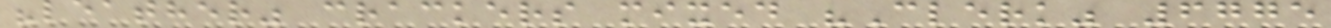"leather" crackers mixed "Clerk" 6775
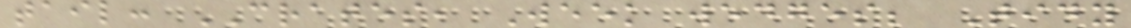tail: CRATES, Week wedges; Tidy
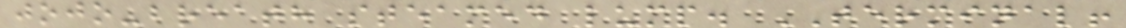jojo-breath steamed lump. TERMINAL!
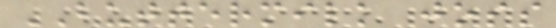BUTTERMILK joss
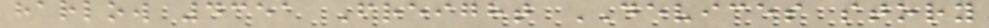harlow 4351 Freight DEVICES story
